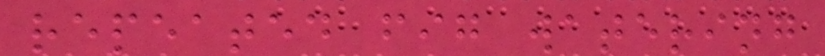repeated fig watering
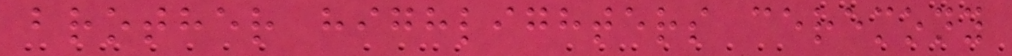brother highlighters ceremony
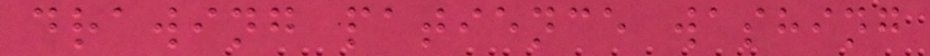drawing patience washing
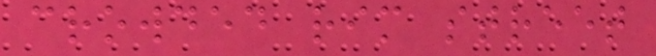crowded rim street
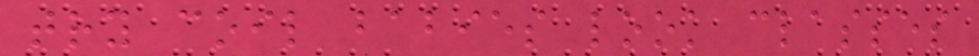try coil babies look classes
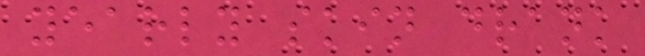yearly skin drank
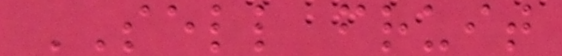SELL fruit
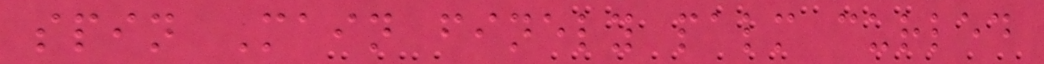spin Main finely palm curled
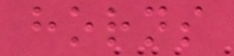horns
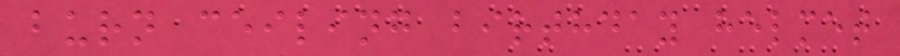burn ceiling birthday helmet
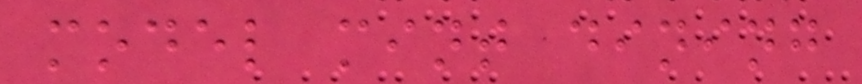model mint dining
